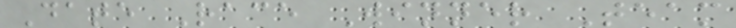Date Race Winner Team
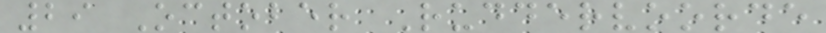29 October Ruddervoorde
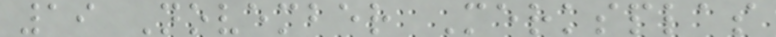19 November Merksplas
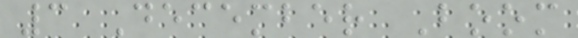3 December Boom
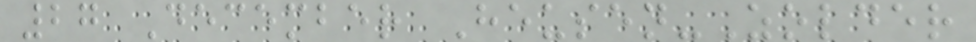27 December Heusen-Zolder
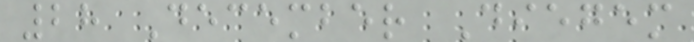28 December Diegem
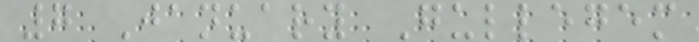7 January Gullegem
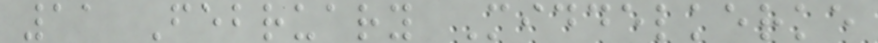11 February Middelkerke
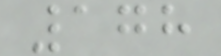178
